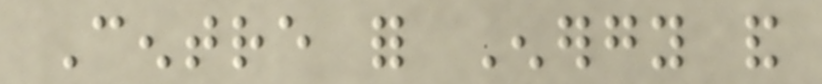Centre for Energy and
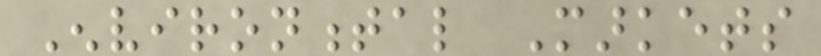Environmental Markets
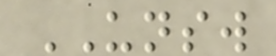UNSW
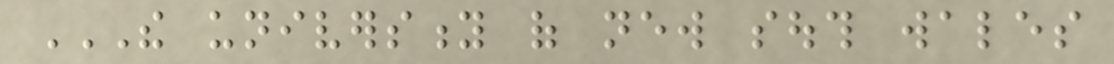THE UNIVERSITY OF NEW SOUTH WALES
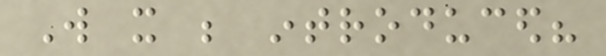Will it be introduced?
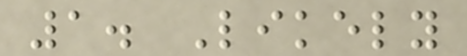1. Likely
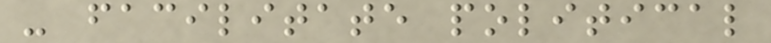- facilitate political
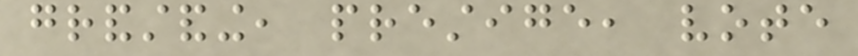grandstanding, prestige, vote
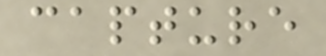capture
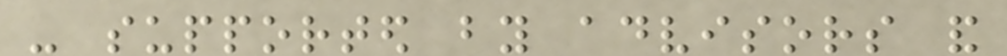- supported by advisors and
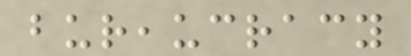bureaucracy
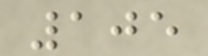105
